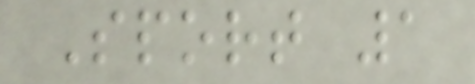Sport 1
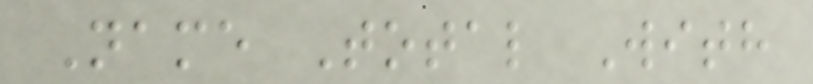Name Total With
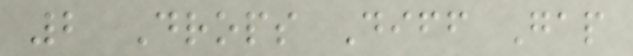2 Drops Diff Gap
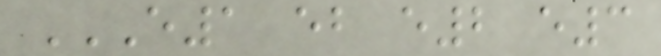E1 EB E2 E3
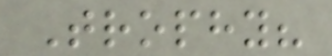Trophy?
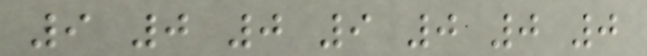9 0 0 9 0 0 0
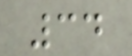34
